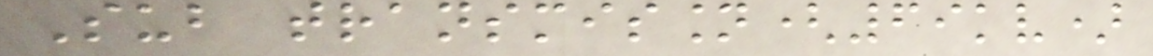Sub transmission(69kv)
